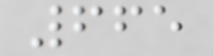665
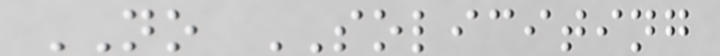NO SOLICITING
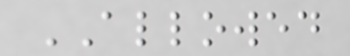ALLOWED
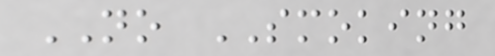NO SMOKING
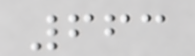663
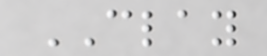CLAY
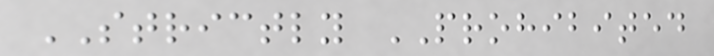STRICTLY PROHIBITED
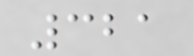321
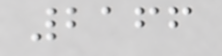2166
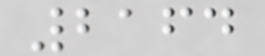2164
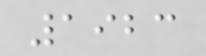1923
